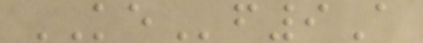KEf9A
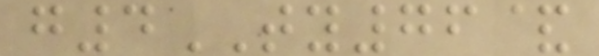g4TY76&
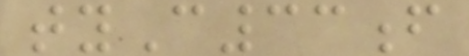tyC33f
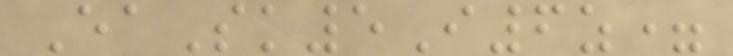EaSk5I6z=
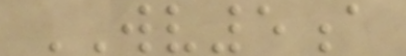WV5a
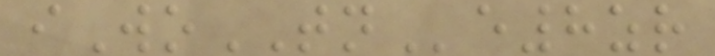iWoTNe8zr
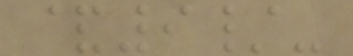&9/-
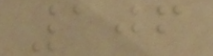106
